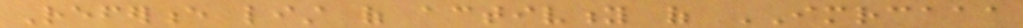Reference list of activity of IMRCAAA
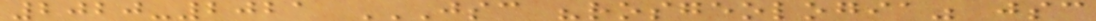2020-2021 JSC "ROSGEOLOGIA" JSC
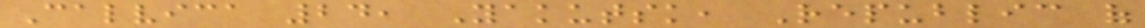Calvica 24, Yakutsk, Republic of
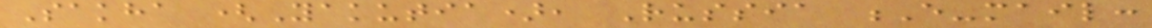Sakha (Yakutia), Russia E-mail:
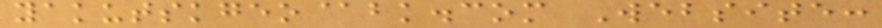yakutskgeo@bk.com Website:
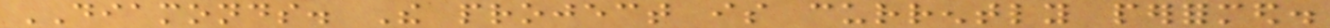DIAMONDS. The project is currently performed.
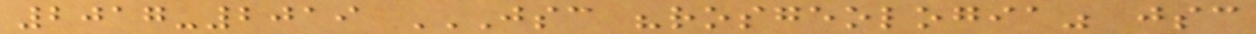2017-2019 JSC "ROSGEOLOGIA" JSC
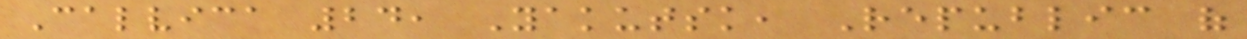Calvica 24, Yakutsk, Republic of
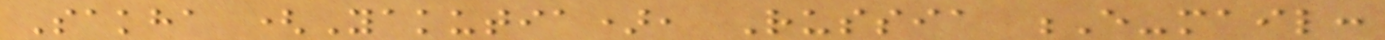Sakha (Yakutia), Russia E-mail:
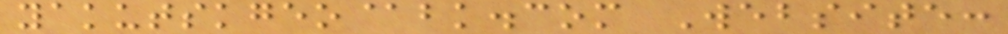yakutskgeo@bk.com Website:
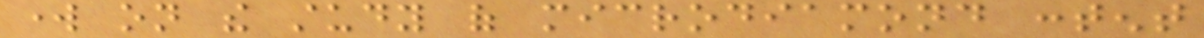work on the study of microdiamond content
